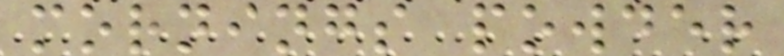mornings powder
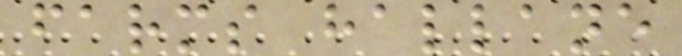farms hallane
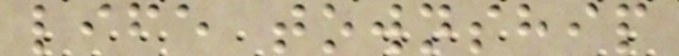life township
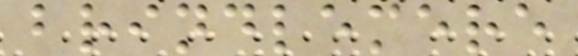brindlemere
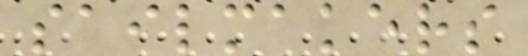sailmakers
